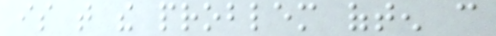is that the problem often can
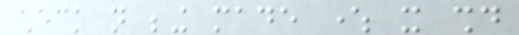check not being made where it should
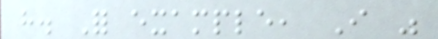have. For example, I was
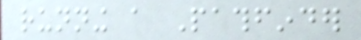running a Pathfinder
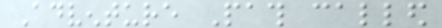Adventure Path called
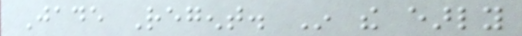Jade Regent. In the early
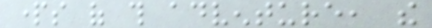parts of this adventure, the
